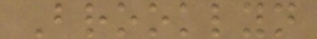Brooklyn
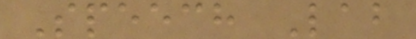Speech Lab
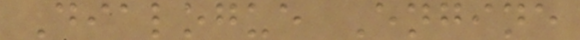Dialogue Engine
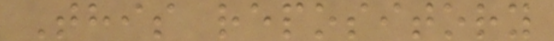This repository
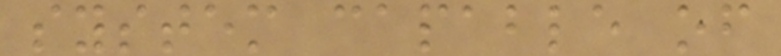system capable of
